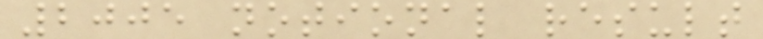2005 notional result
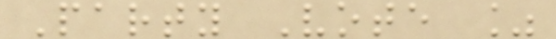Party Vote %
